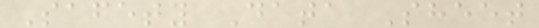Safety Data Sheet
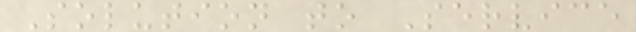Solution to Service
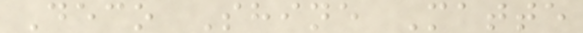Deco Shine Matte
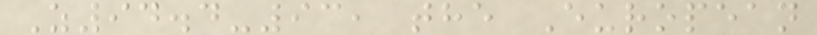Z94.4-93, the European
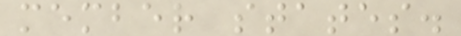member states.
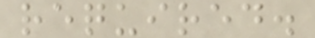required.
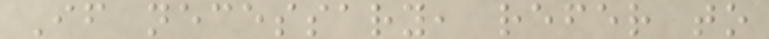If necessary, refer to
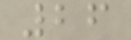26
